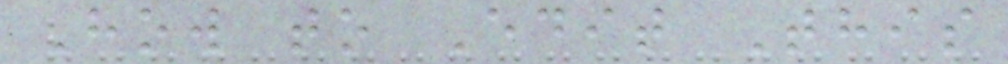How to Edit This
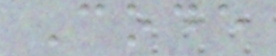Code
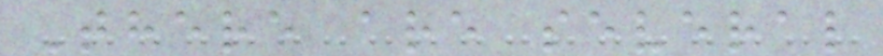There are several
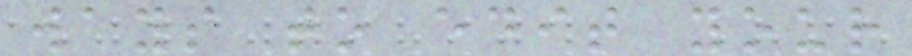ways to edit your
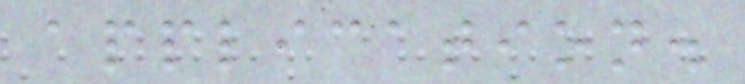application.
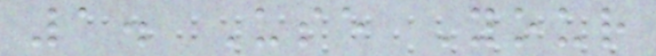1. Use Your
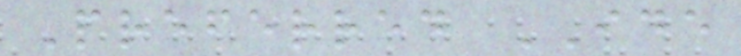Preferred IDE
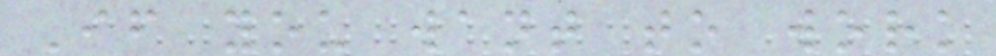If you want to work
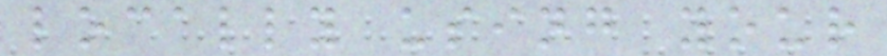locally using your
